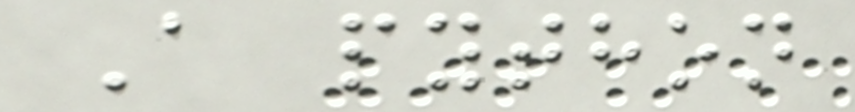A python
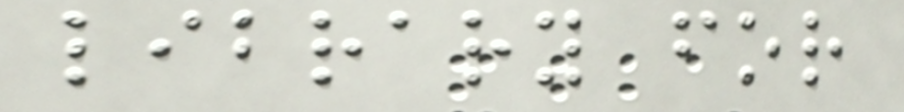library for
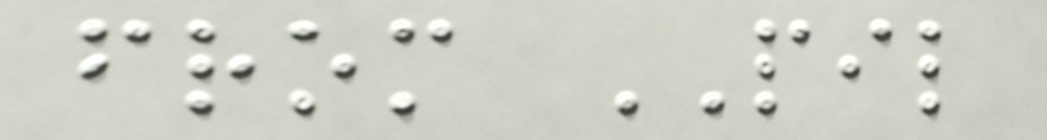from PIL
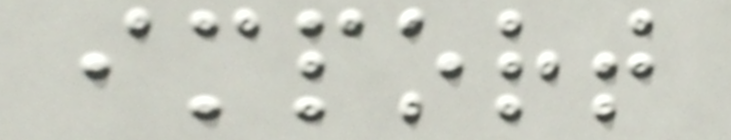import
